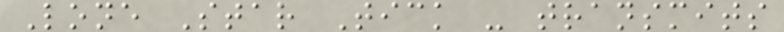Lone Star Tick - transmits
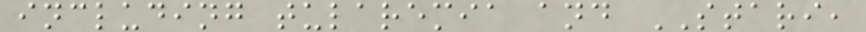including tularemia and STARI,
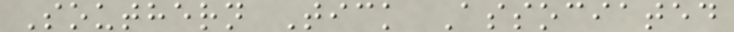Southern Tick Associated
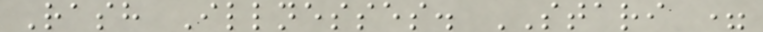Rash Illnesses. STARI =
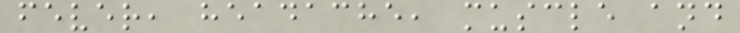fever, headache, muscle and
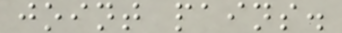joint pains.
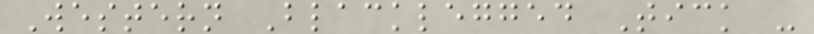Western Blacklegged Tick -
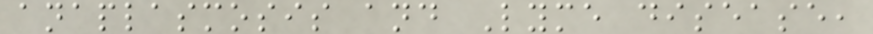anaplasmosis and Lyme disease,
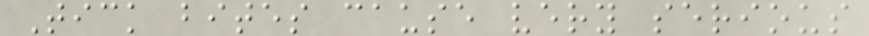Tick bites cause very serious
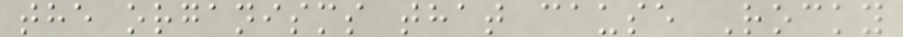the organisms that cause Rocky
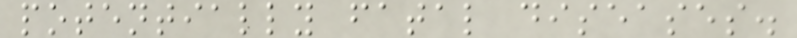potentially fatal diseases.
